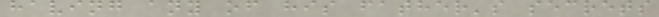having any of his father's secrets
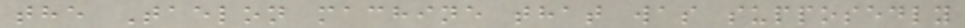the Taelon machine that was supposedly
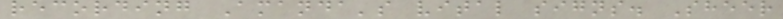recording Amanda's vital signs. Sheer
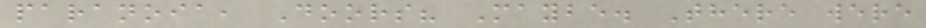paranoia, Doors? Maybe. There were
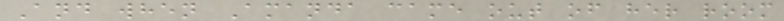And when Amanda came out of her room
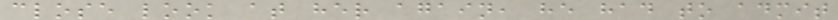close look at her again, he had to admit
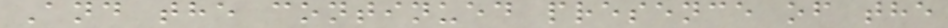And the continued presence of the
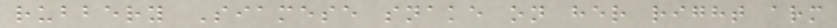rubbery Siamese snake on her right arm
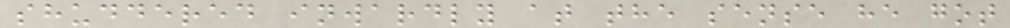shuddered inwardly at the sense he got
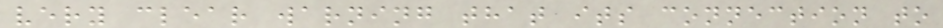very clear warning that its connection to
